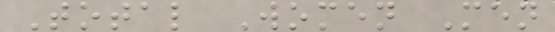Total Women Men
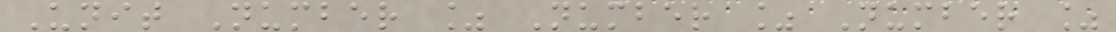Unit Number % Number % Number %
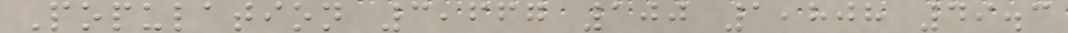Population 3,667 100 1,808 49.3
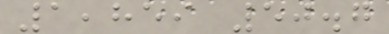1,859 50.7
